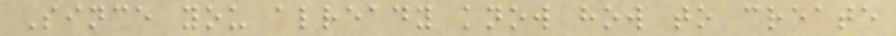Since you already know how to create
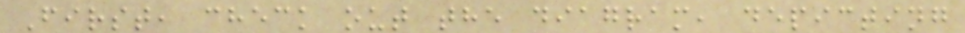First, check out the diagram, depicting
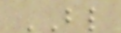BL
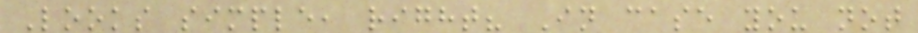Looks simple, right? In case you not
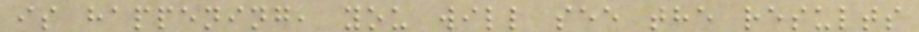is happening, you will see the results
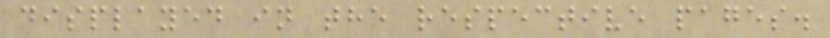displayed in the respective pages.
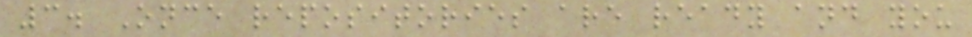3. Once repositories are ready and you
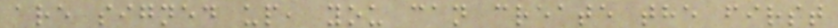are signed up, you can create the first
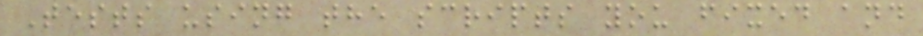Tests using the scripts you fixed and
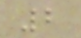2
